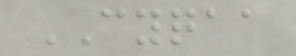CYQAA
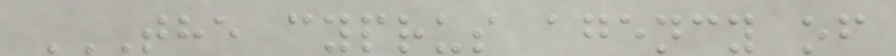THE CYPRUS AGENCY OF
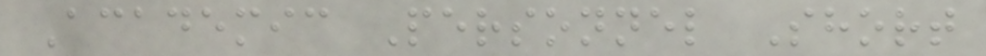Academic Personnel Short
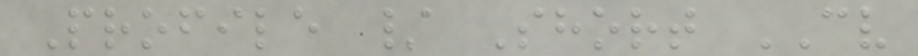Profile / Short CV
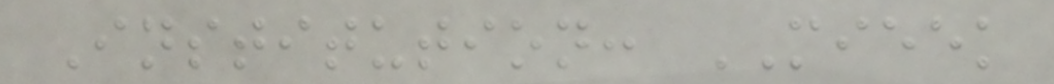Institution: MIEEK
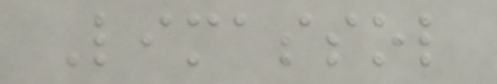Limassol
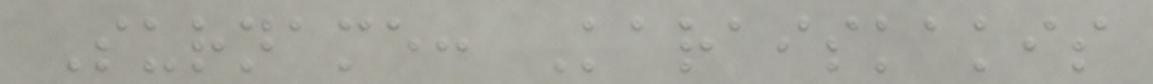Surname: Karaiskakis
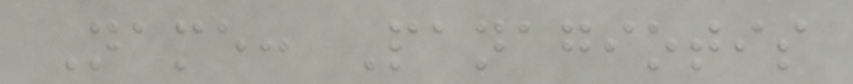Name: Panagiotis
